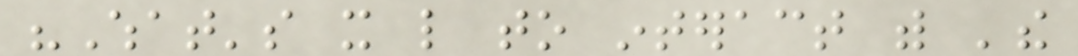"What's it like to interact with 'the
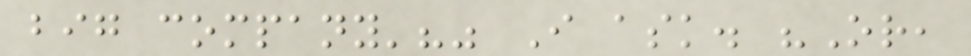big company'?" I ask. "Or,
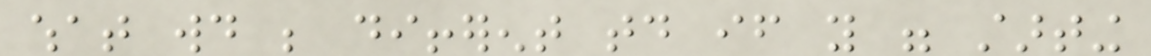what would be different today if you were starting
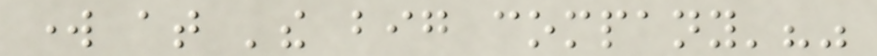work at 'the big company'?"
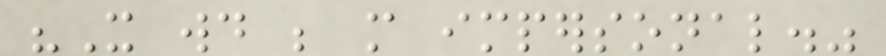"It would be more impersonal."
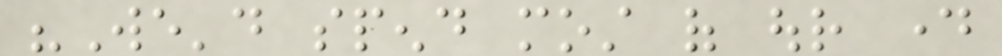"We'd spend most of our day
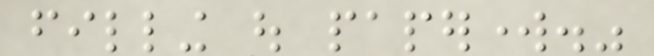filling out paperwork."
